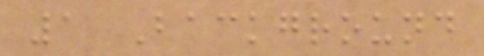1 Background
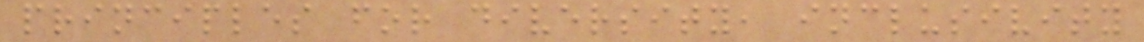principles for diversity, inclusivity
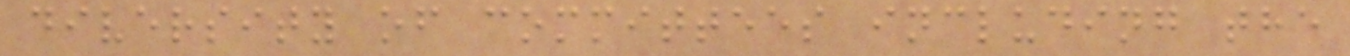diversity of committees including the
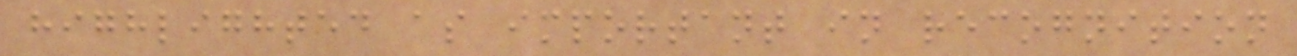highlighted as important in recognition
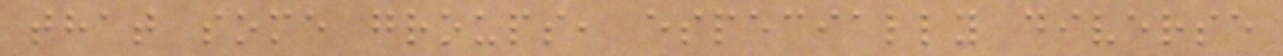that some groups, especially diverse
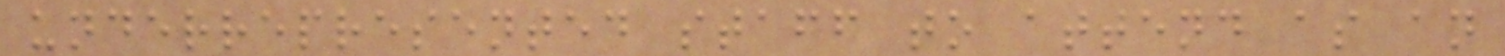underrepresented staff to attend as an
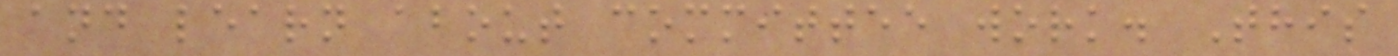and learn about committee work. This
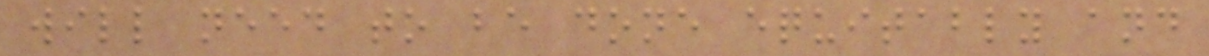will need to be done equitably and
